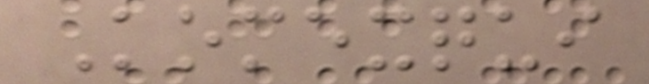Komexqui
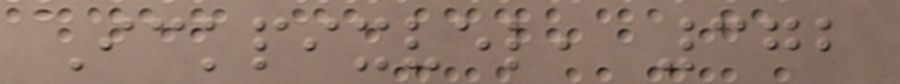Ickpixvel, 372
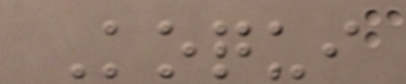Koqui
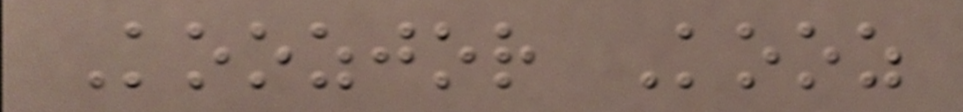Koozjor Kooz
